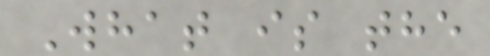What is the
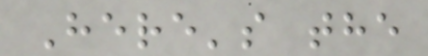Here's the
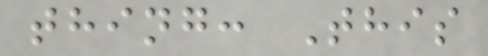thing: This
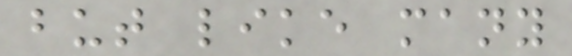but like many
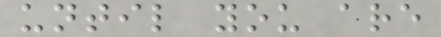until you are
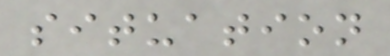situation
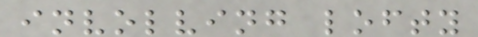involving lofty
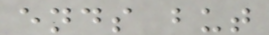ends but
